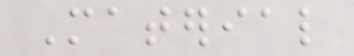Material
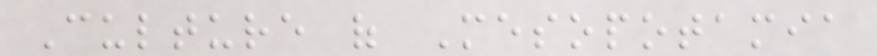Culture of Mesopotamia
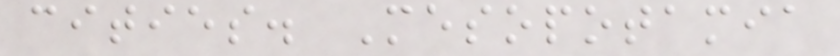cities. Mesopotamia
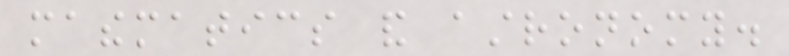mathematics and astronomy.
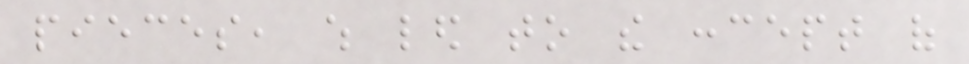pieces, which led to the concept of
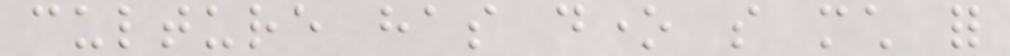culture has done so much for
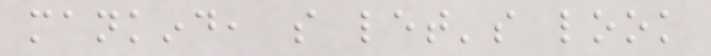mankind, so let's look
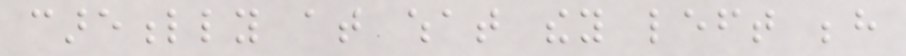carefully at what they left behind
